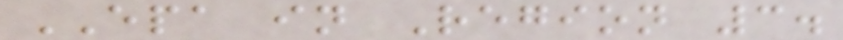EPA in Region 3.
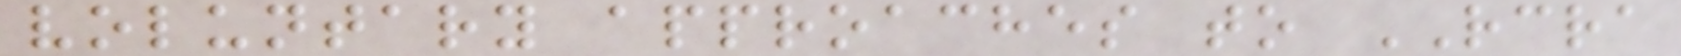voluntary approaches to RCRA
